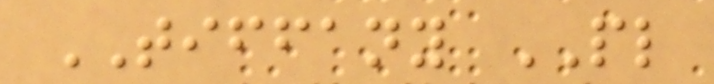TIFFANY PL
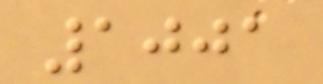1001
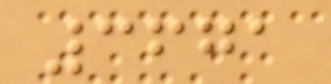3671
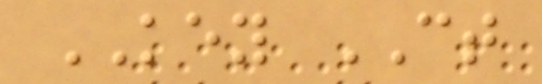KEY CT
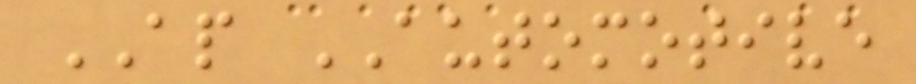AP AUTOMOTIVE
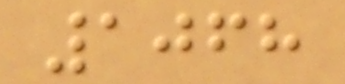1068
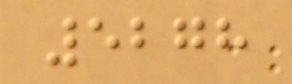5278
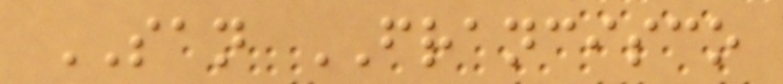SAN FRANCISCO
